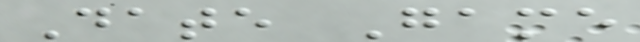Date Game
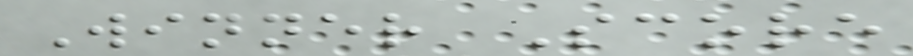Winner Score
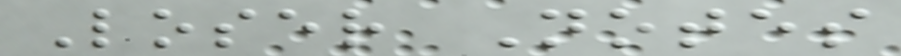Loser Notes
